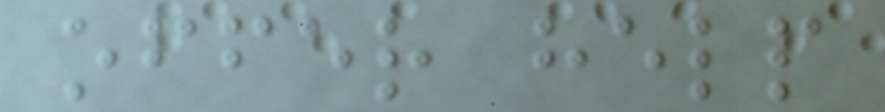offer help
